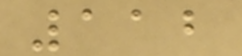112
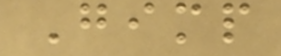Gimp
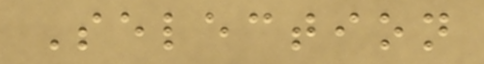Selection
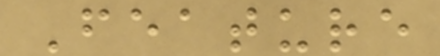Feature
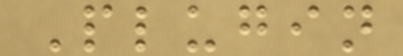Plugin
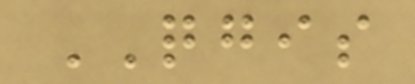QGIS
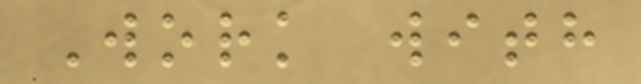Work with
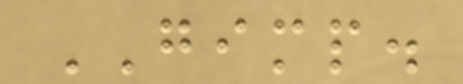GIMP.
